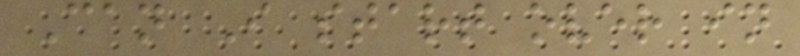Can I start over in
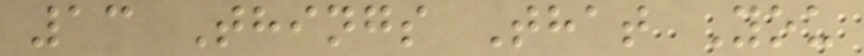13 Things That You
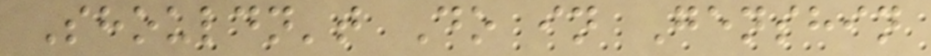Shouldn't Do in Genshin
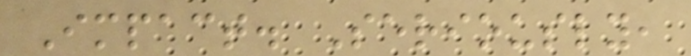Impact. Seriously,
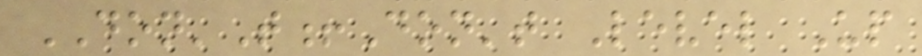DON'T!Don't Level Up
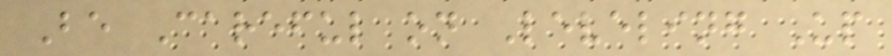Be Careful on Leveling Up
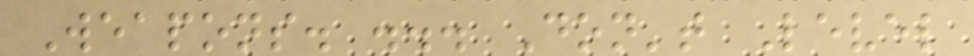Weapons. ... Don't Level
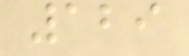129
